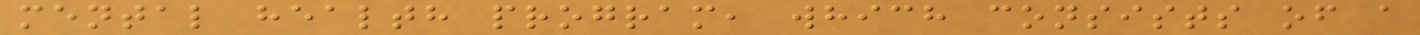mental health program, which consists of a
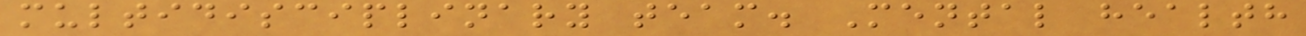multidisciplinary team. Mental health
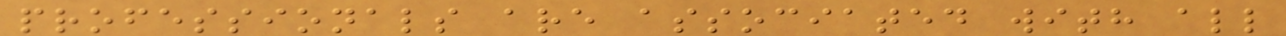professionals are associated with all
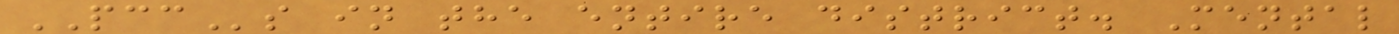PCCs in the entire district. Mental
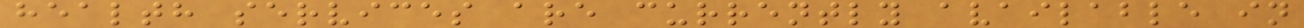health services are currently available in
